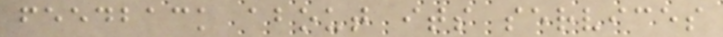feedback about its services
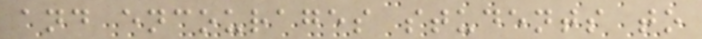and encourages students to
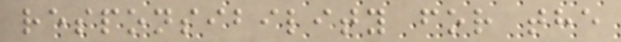responsibility for the
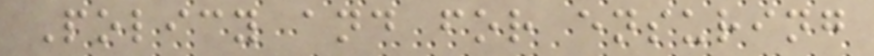Policy and for ensuring
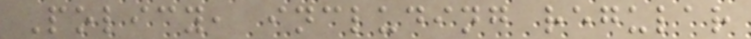Policy, including regular
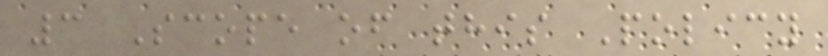3 Scope of this Policy
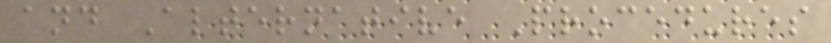and Alternative Procedures
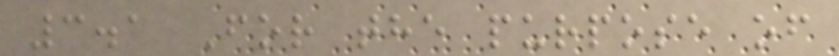3.1 For the purpose of
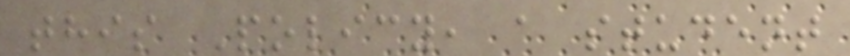this Policy, a student
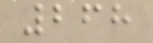268
